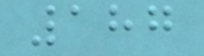187
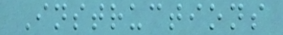Instructions
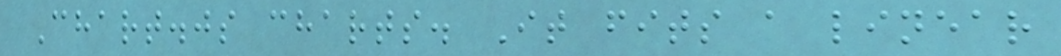Chart.js charts. It fits a linear
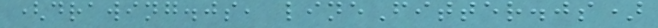(drawing.js, lineFitter.js)
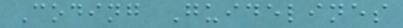Coding Guidelines
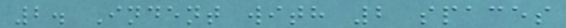2. Indent with 2 spaces
